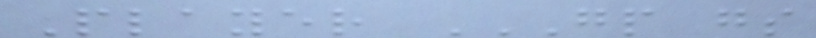Player GP GS
